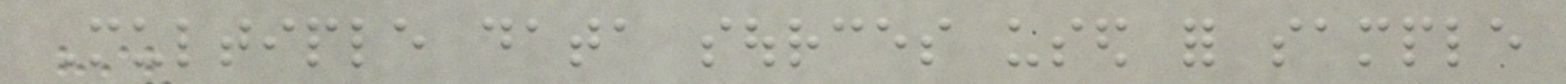Multiple data sources used for sample
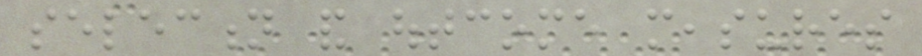selection and outcome measures
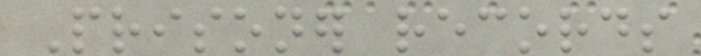Prisoner records
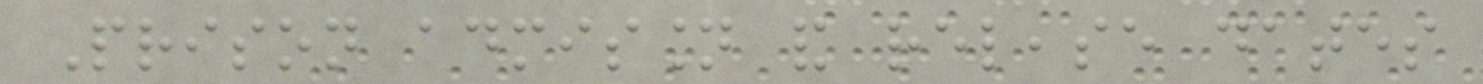Prison admission and release dates
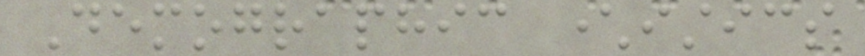Demographic characteristics
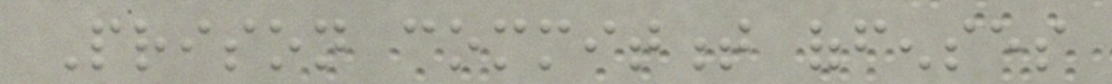Prison commitment offenses
